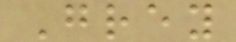Grey
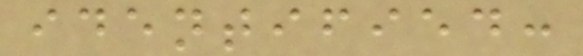identified:
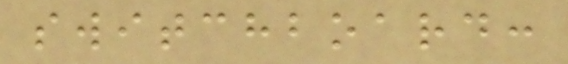switchboard:
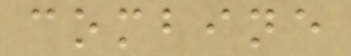combine
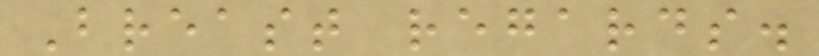Breast regards.
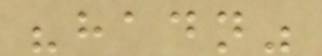"hadn"
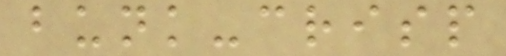bunk-crisp
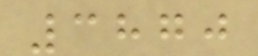3870
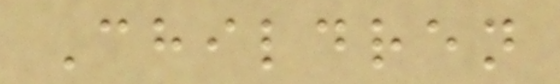Children
